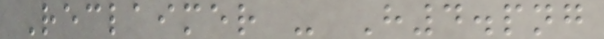Reclaimer - H4.png
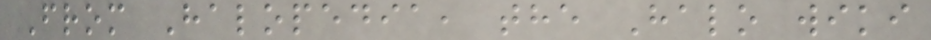From Halopedia, the Halo wiki
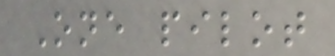One pilot
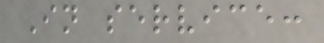In service:
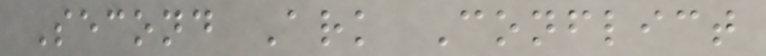Second Ark Conflict
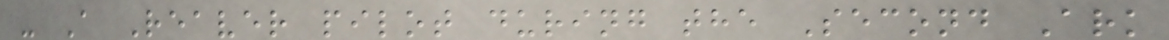- A Reaver pilot during the Second Ark
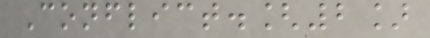Conflict.[2]
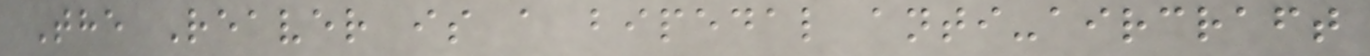The Reaver is a bipedal anti-aircraft
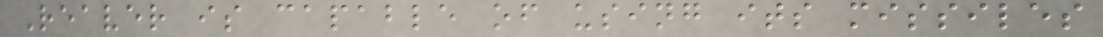Reaver is capable of using its missiles
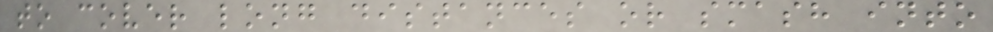to cover long distances or smash into
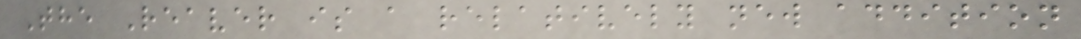The Reaver is a relatively new addition
